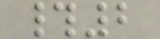#2
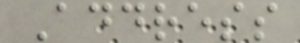Address
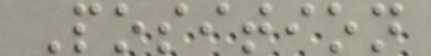Position
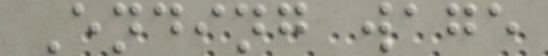Ending wage
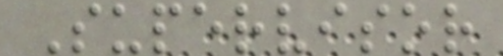Supervisor
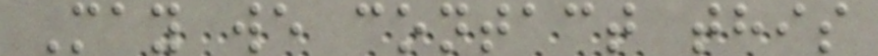May we contact this
